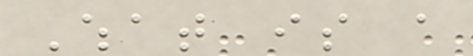What is a
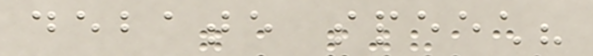debate speech?
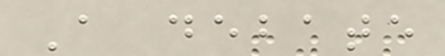A debate
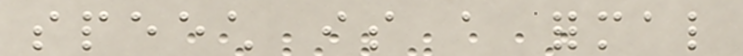speech is a formal
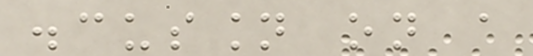discussion on a
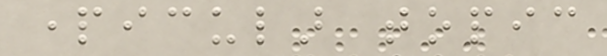particular topic
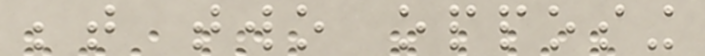between two opposing
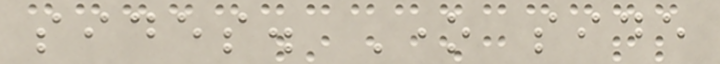sides. One side
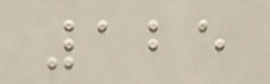125
